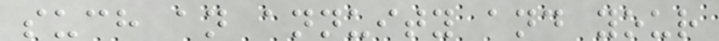such an annuity and your
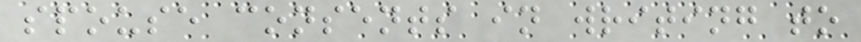spouse consents in writing to
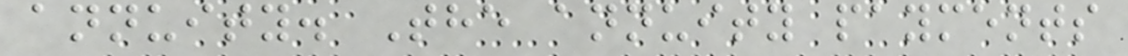annuity. The annuity payments
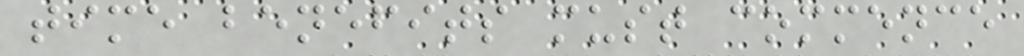time benefits must commence
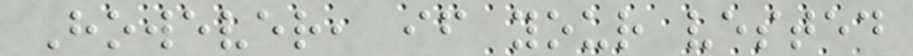However, if your vested
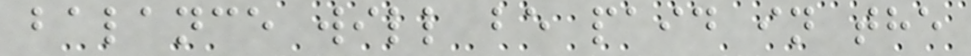balance will be paid in the
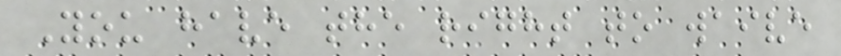You have the right to waive
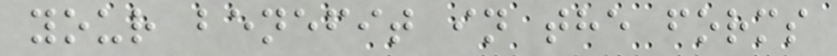your benefit in the forms
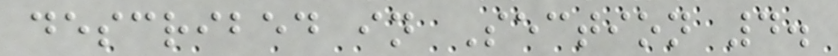described in Section 4.
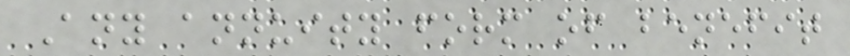Any annuity form of benefit
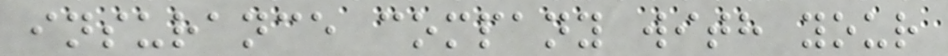insurance company with your
